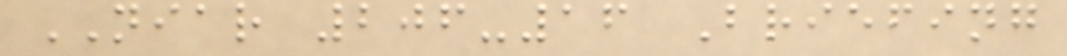NIAR 206-16 Briefing
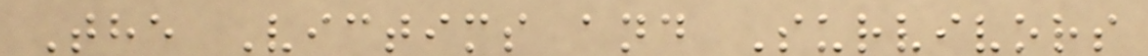The Victims and Survivors
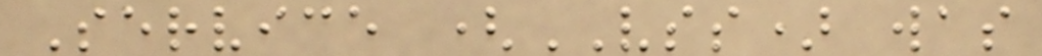Service (VSS) was
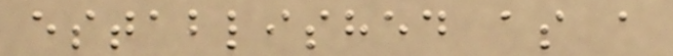established as a
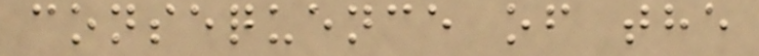consequence of the
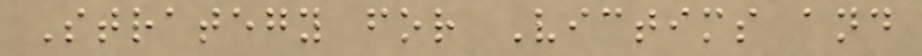Strategy for Victims and
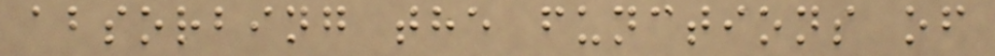absorbing the functions of
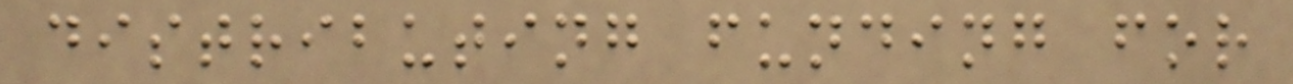distributing funding for
